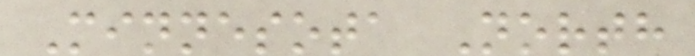Minnesota North
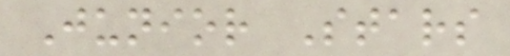Junior Stars
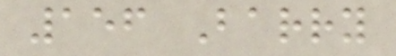156 Barry
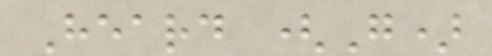Heard (G)
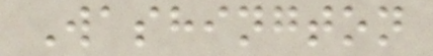Washington
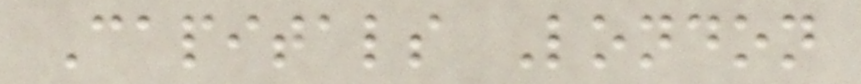Capitals London
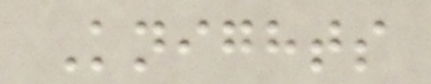Knights
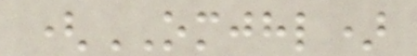(OMJHL)
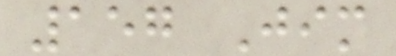157 Jim
